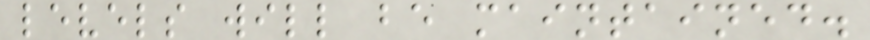levels will be maintained.
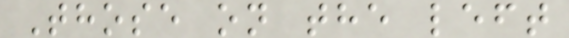Those on the left
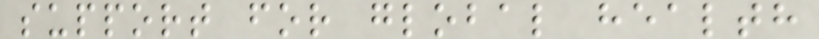support for global health
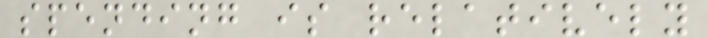spending is relatively
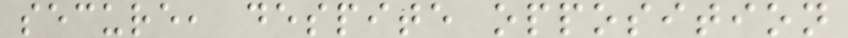secure, despite opposition
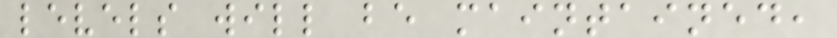levels will be maintained,
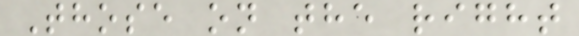Those on the right
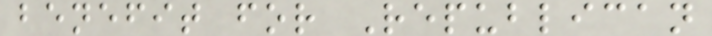benefit for Republican
